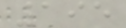195
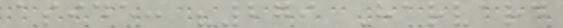aside: "279 Harvard
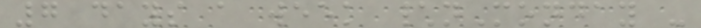7 days a week \nMonday -
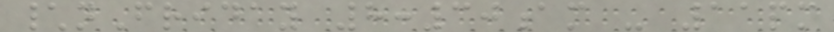\nFriday 8:30am - 11pm
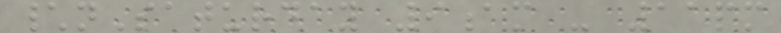\nSaturday 9am - 11pm
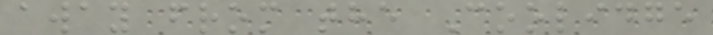away from the Coolidge
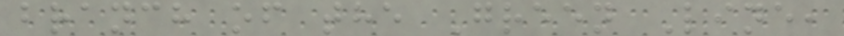branch of the Green Line,
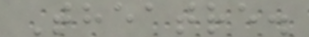Theatre.
